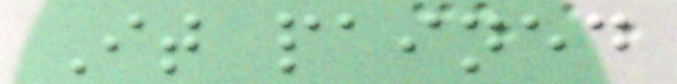It pained
